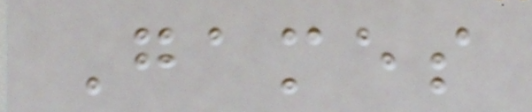Games
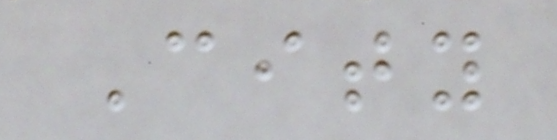City
